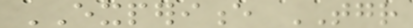EXPERIENCE TOGETHER
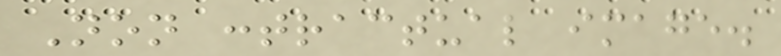Non contractual image.
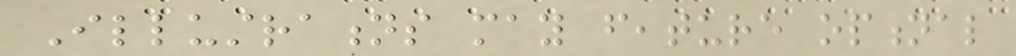Illustrations may feature optional
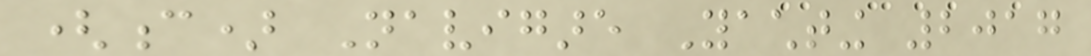(c) Navigare Yachting 2017
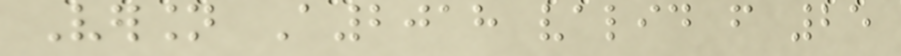Version A2018 valid from 25
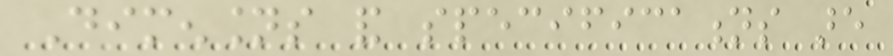Dimensions and specifications are
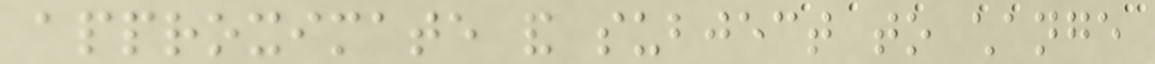approximate and subject to change
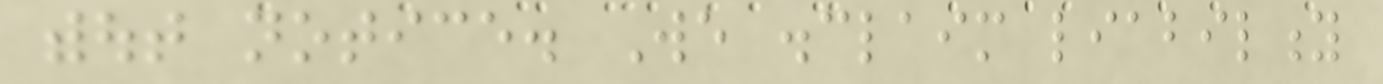without notice. We disclaim liability
